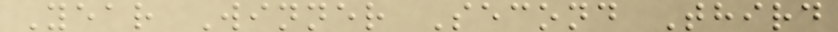Year Winner Second Third
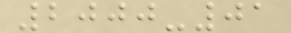2000-01
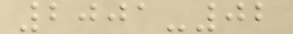2001-02
